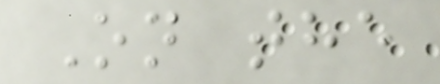On the
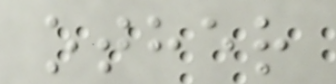other
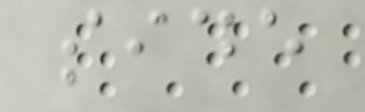side
